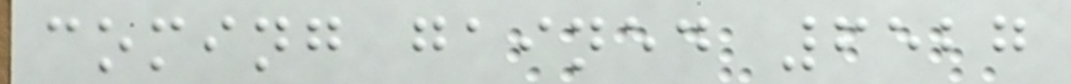coming gained 6527
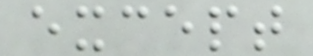except
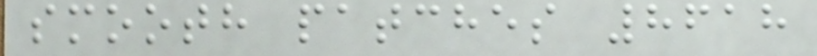smooth patches 8618
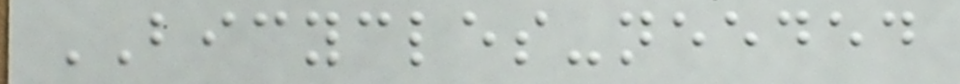BICYCLES-needed
